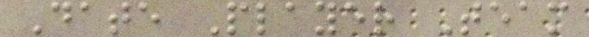Date Player Team
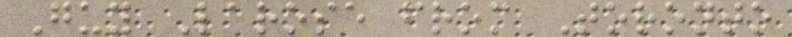Guy Larose from Toronto
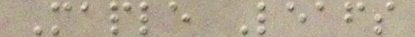Maple Leafs
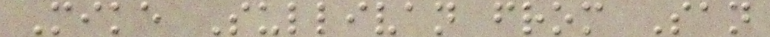Mike Sullivan from San
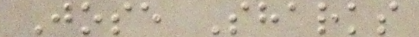Jose Sharks
